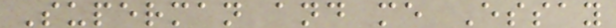Superman and me Essay
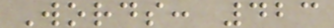Words: 423
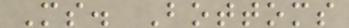Ms. Bottoms
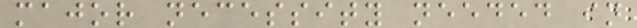major necessity needed in
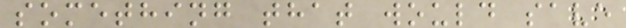something that would save
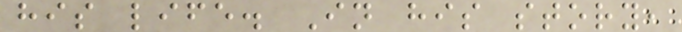his life. In his story,
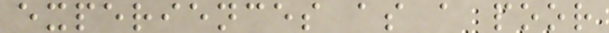experiences as a poor
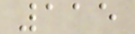115
